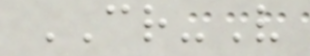CR-V
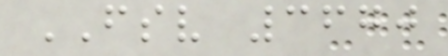FSV 3670
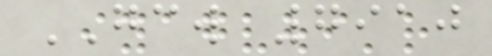GCW 7910
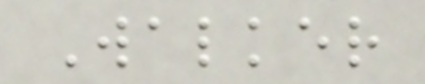Walker
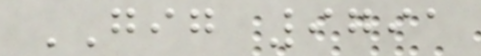GIG 9791
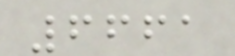6661
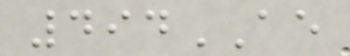494AE
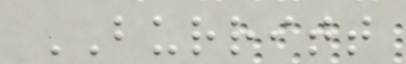BURRITT
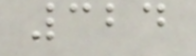324
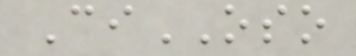CiOSO
